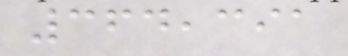364,391
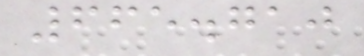665.710
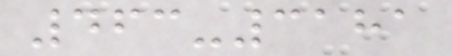463-3181
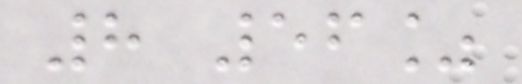8 56%
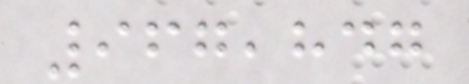967,847
